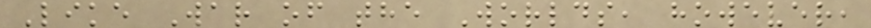Like War of the Worlds, however,
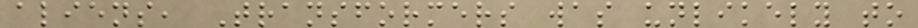aliens, Transformers was unlikely to
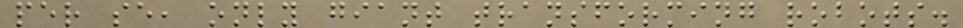per se, only giant transforming robots.
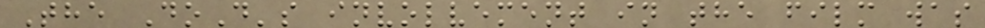The DoD's involvement in the film was
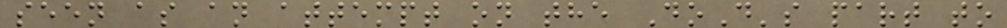seen as an attempt on the DoD's part to
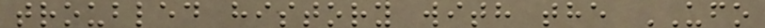troubled history with the UFO
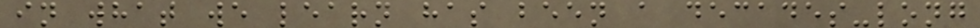in what we learn has been a decades-long
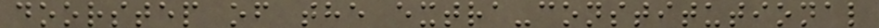doorstep of the extra-constitutional
